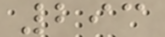293
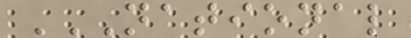NATIONAL
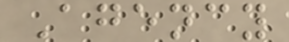Agency
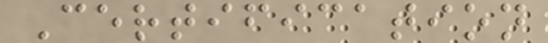Certification
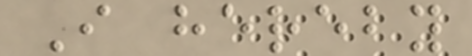I hereby
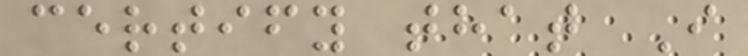certify that I
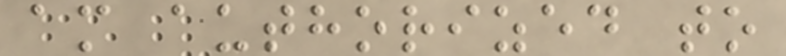am authorized to
